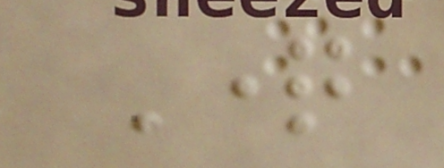Question
